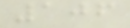106
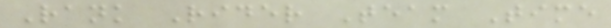Rank Rider Team Time
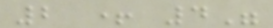2 + 4"
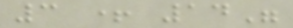3 + 14"
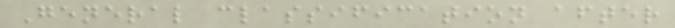General classification after
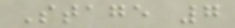Stage 7
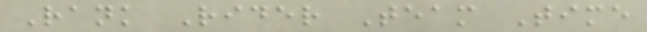Rank Rider Team Time
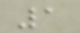1
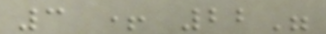3 + 22"
